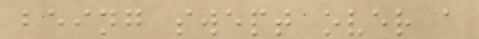being swept over a
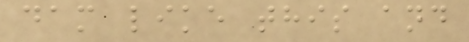dam like this and
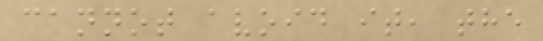cannot avoid it, the
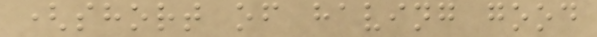(short of having good
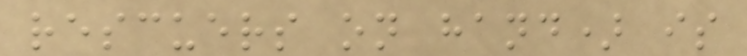rescuers on hand) is
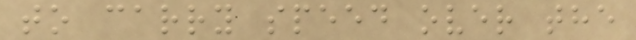to carry speed over the
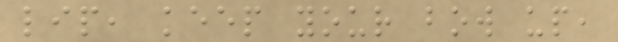lip, keep your bow up,
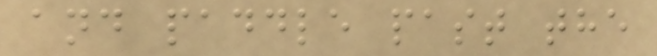and paddle past the
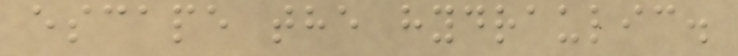escape the hydraulic.
